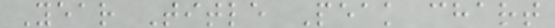Year Title Peak chart
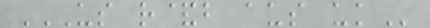US R&B AUS UK
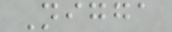Nigga
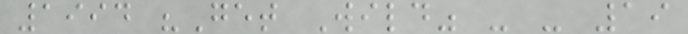1994 "Get Wild" - - 19
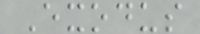Exodus
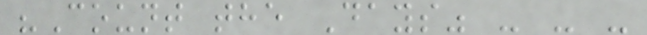"Count the Days" - - -
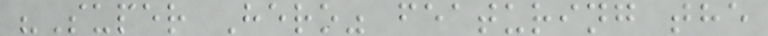"Super Hero" featuring the
